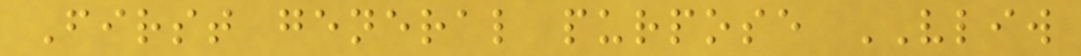First general purpose VLIW
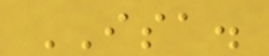ISA.
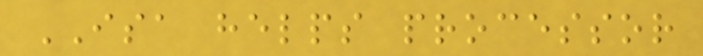ISA helps processor
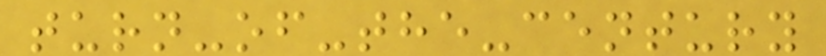turn-of-the-century
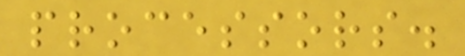processors.
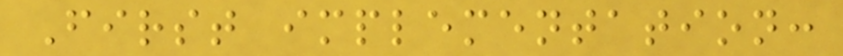First implementation:
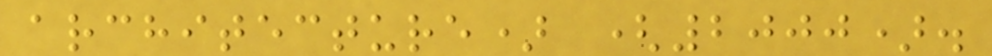architecture) (2000).
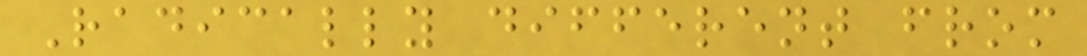Radically different from
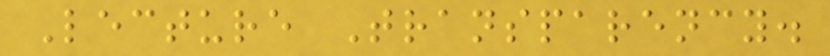Lecture Transparency.
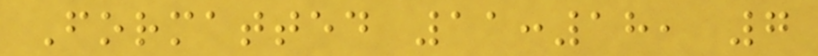Formatted 11:18, 7
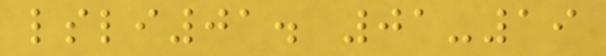lsli01. 01-19
